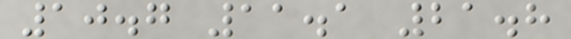10.7 11.1 21.8
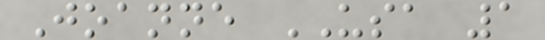Joanne USA 1
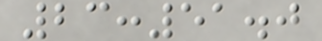23:51.0
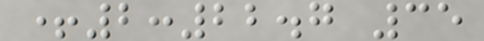+2:22.7 35
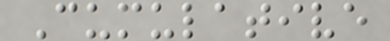Cumulative
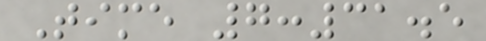Time 7:31.5
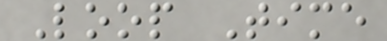Loop Time
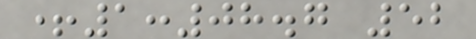+1:08.7 52
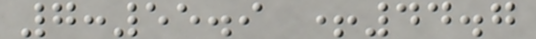7:55.9 +44.7
